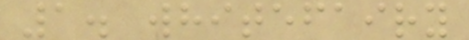1. whitefairy
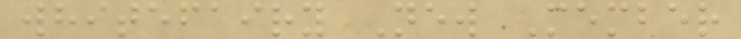whitefairy New Member
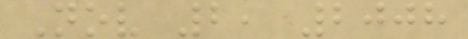Nov 2, 2008
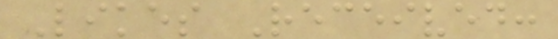Likes Received:
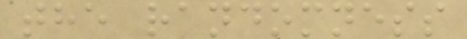the randomness
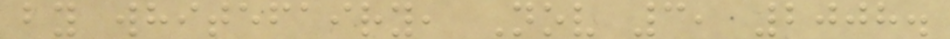by whitefairy, Nov 3, 2008.
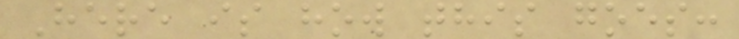Here is how this goes:
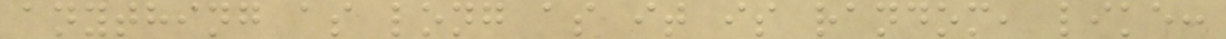anything as long as it is random, like:
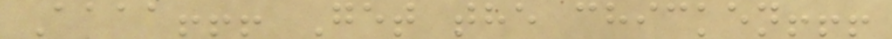Aaaa!!! Get the chicken!!!
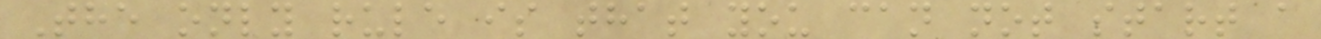The only rule is that you can not start a
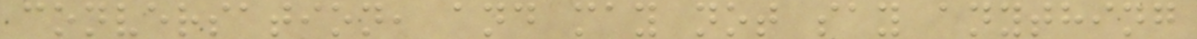conversation, and may not say anything
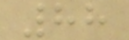88
